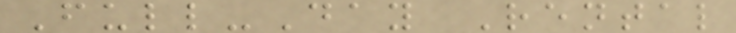Full-Day Rental
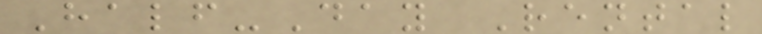Half-Day Rental
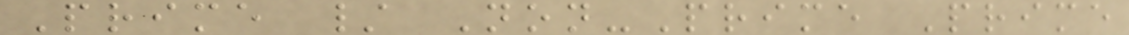Prime / Non-Prime Prime
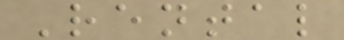Rental
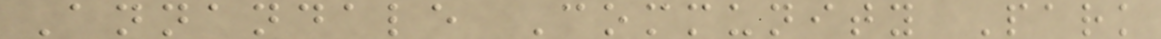Annandale Community Park
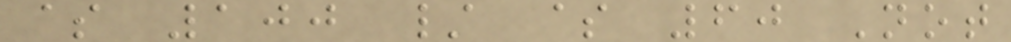$ 100 / $ 60 Not
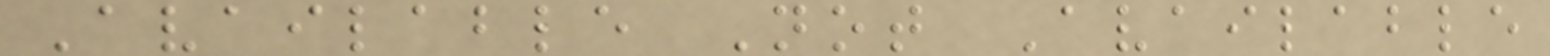Available Not Available
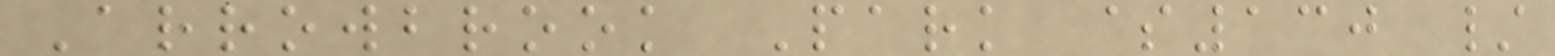Arrowbrook Park $130 /
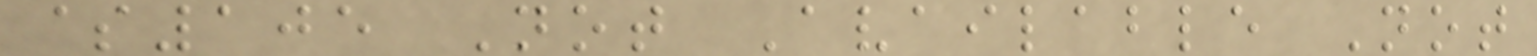$105 Not Available Not
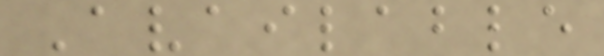Available
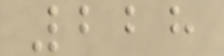228
